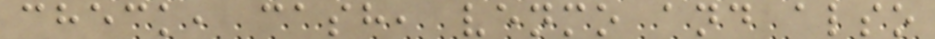check, cash, venmo and also
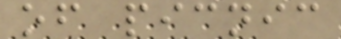of picnic
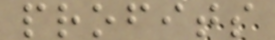profits
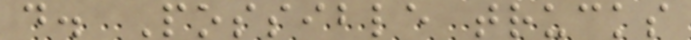d. Possible trucks
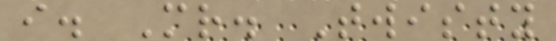i. Mr. Twisty
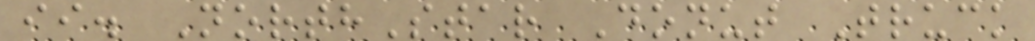ii. NorthStar Donut Truck
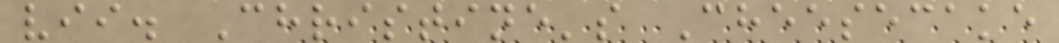vii. Christine's Cheesecake
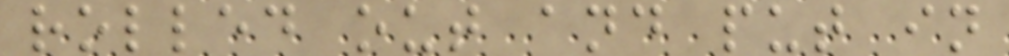rolled out and put in
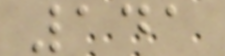141
